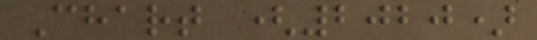Chart (2020)
